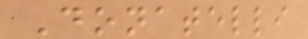Donatelli
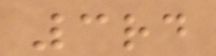3rd
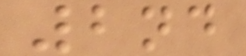2nd
